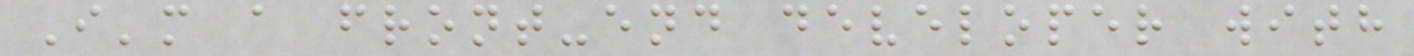I'm a front-end developer with
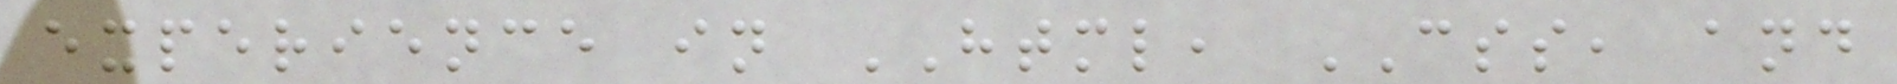experience in HTML, CSS, and
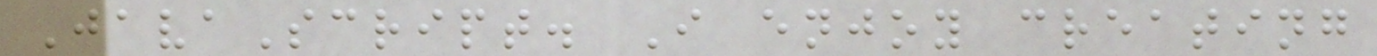JavaScript. I enjoy creating
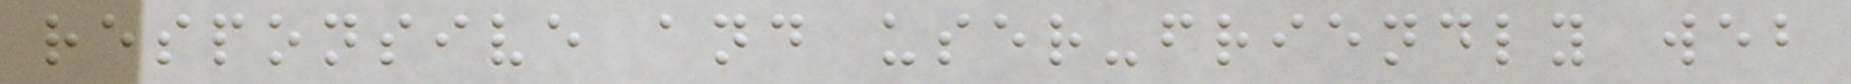responsive and user-friendly web
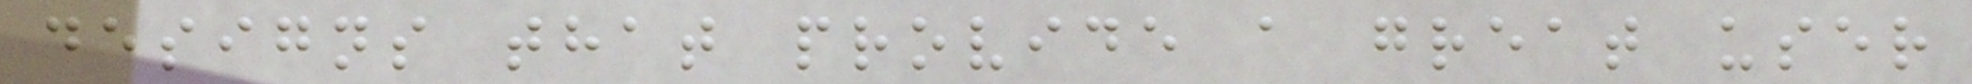designs that provide a great user
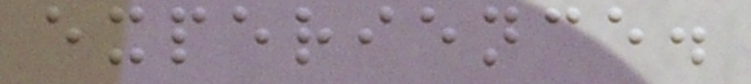experience.
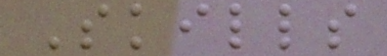Skills
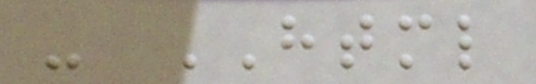- HTML
